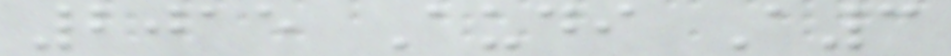2015 Audi A3
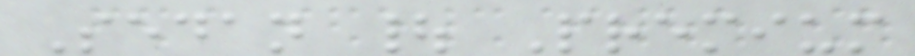Sedan | Premium
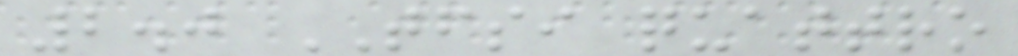2.0 TFSI quattro
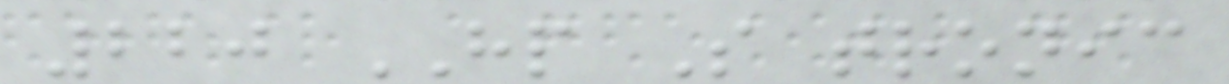220 HP S tronic
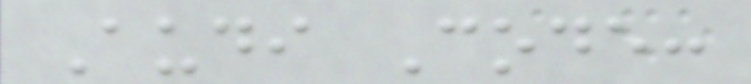Audi Code:
